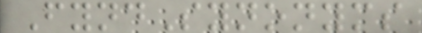FyndSynonyms
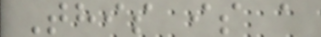This is a
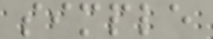simple
